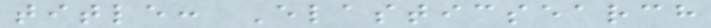title: Elasticsearch
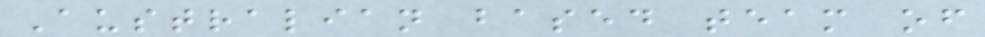Australian based team of
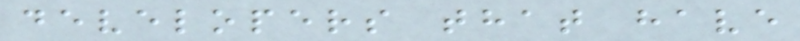developers that have
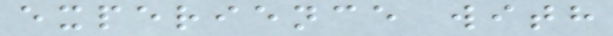experience with
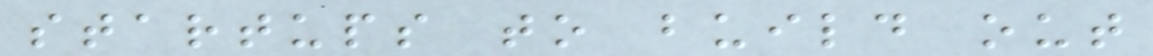startups to build out
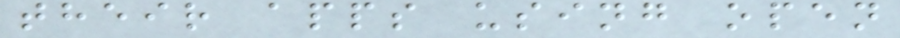their apps using open
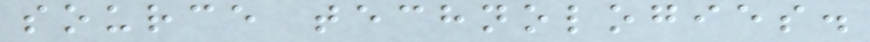source technologies.
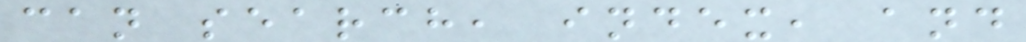can search, index, and
